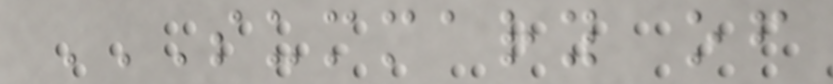SUMMARY OF
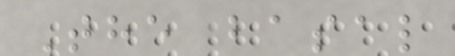The basal
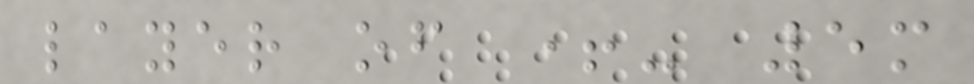layer of +- 5m
